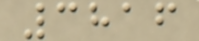3816
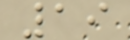19
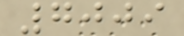7009
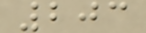203
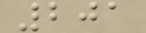201
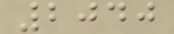2040
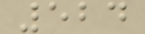524
